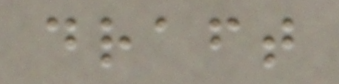draft
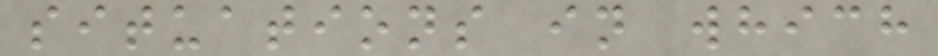situations in which
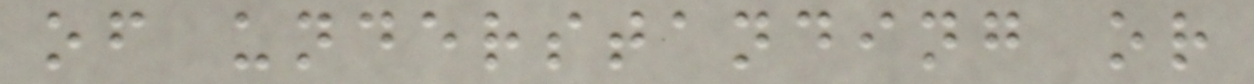of understanding or
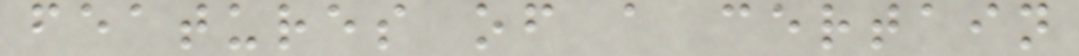features of a certain
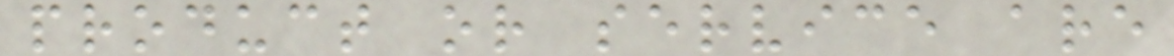product or service are
